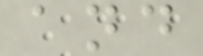and
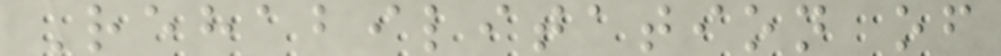Rehabilitation of
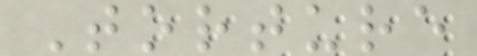Torture
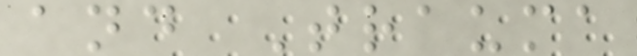and Trauma
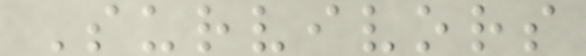Survivors
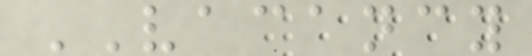VACANCY
